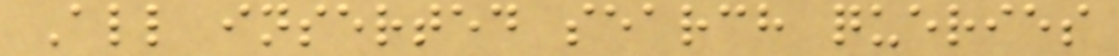All inserted search queries
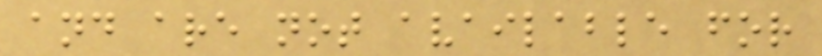and are not available for
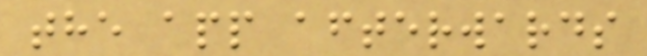the app afterwards
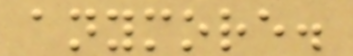anymore.
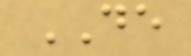DE
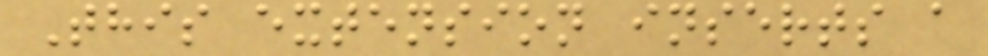This extension inserts a
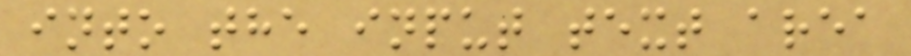into the input text area
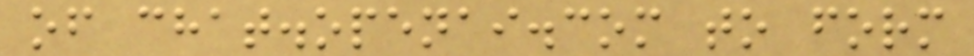of chat.openai.com to form
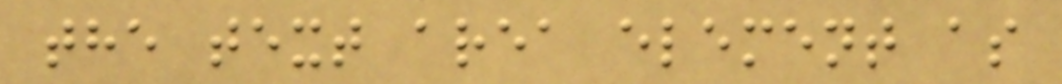the text area element as
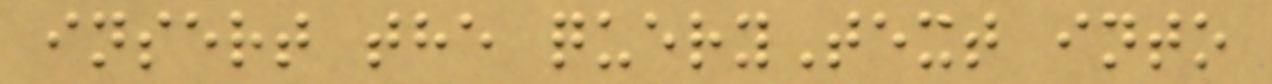insert the queryText into
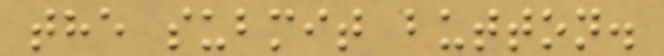the submit button.
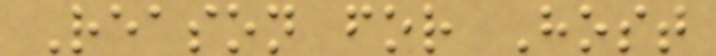Reason for Host
